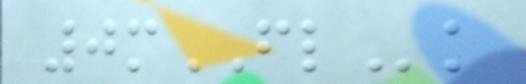0mFLk
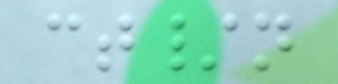ct/n
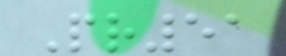Pr51
